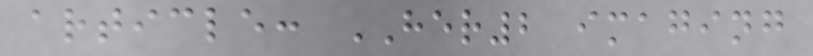article: HER2 imaging
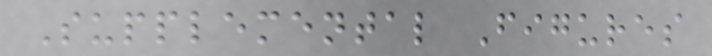Supplemental Figures
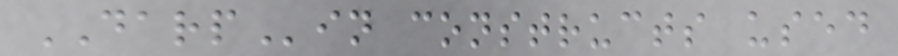DARPin constructs used
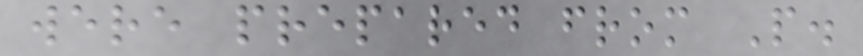were prepared from P.
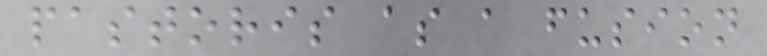pastoris as a fusion
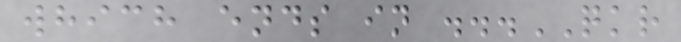which ends in ...QKR
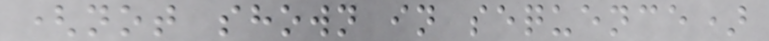(not shown in sequence)
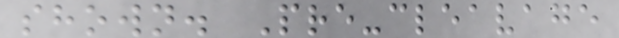shown. Pre-cleavage
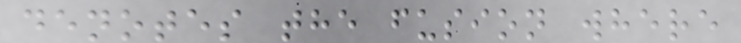denotes the fusion where
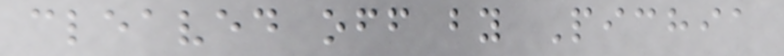cleaved off by Pichia
